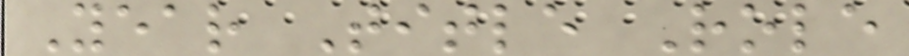Year Title Role
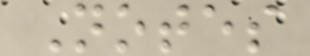Notes
